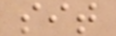sit
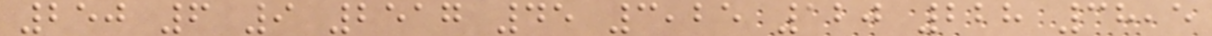250 6 9 2517 45 3,25 120 228 38,5
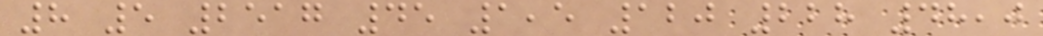8 5 2517 45 1,5 120 228 48,0
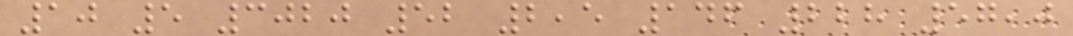10 5 3020 52 2,5 146 228 57,0
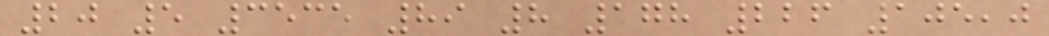20 5 3535 89 8 178 226 105,0
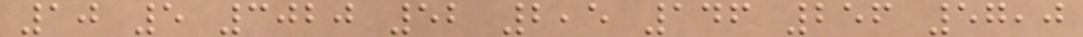10 5 3020 52 2,5 146 256 57,0
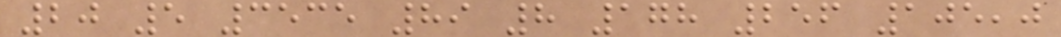20 5 3535 89 8 178 256 105,0
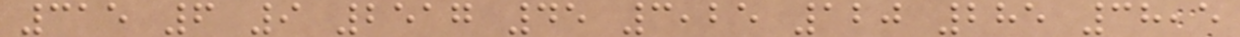315 6 9 2517 45 3,25 120 285 38,5
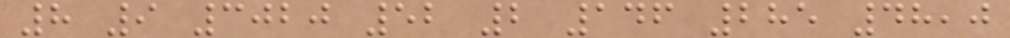8 9 3020 52 2 146 285 48,0
